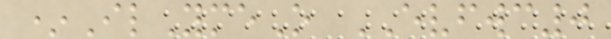*IlYmeO EVFWC0
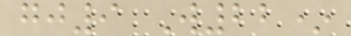gj9 W22*
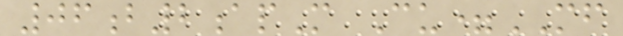06b2apM Cu=MF
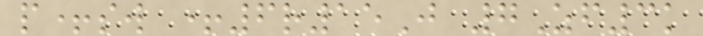p+sw +6r15J 7Zf3k
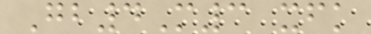Gb4M3 xfk
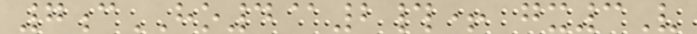7cHO4@2#+ gx3V
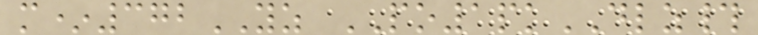m*372YZ PO1pkDLZ#
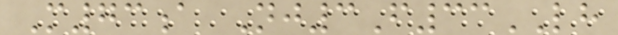M73a Nj3F33LH
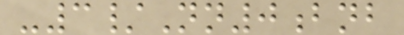-3/Nn0bnb
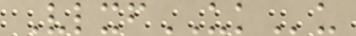VlxfUKu
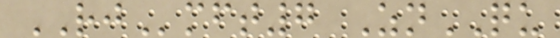RJmft7 ZnQU
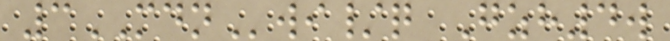3MDNwi/q Gzh4w
